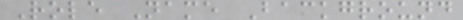Role Name Background
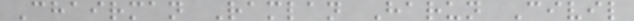Chairman Ramlan Harun Civil
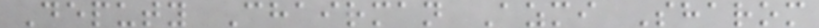Deputy Chairman Azmi Sharom
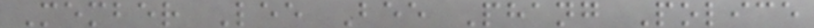Member Lee Bee Phang Police
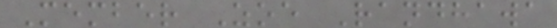Member Zoe Randhawa
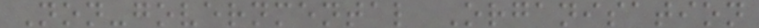Non-governmental Organisation
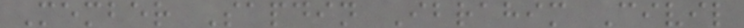Member Sapdin Ibrahim Civil
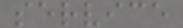service
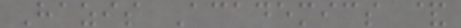Hazis Academics &
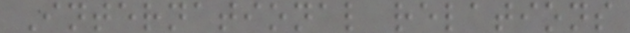International relations
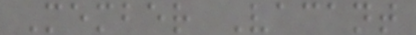Member Vacant
